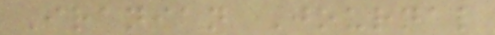Iranian Journal
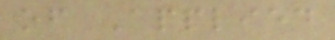of Applied
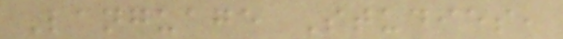Language Studies,
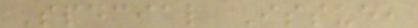Special Issue,
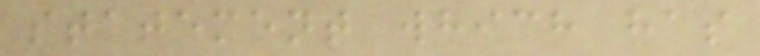statement which has
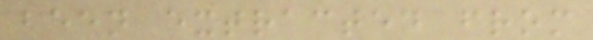been extracted from
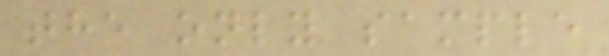the only sample
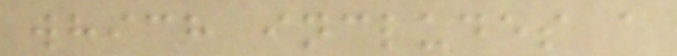which includes a
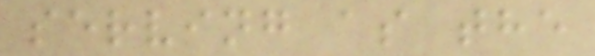serving as the
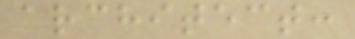architect:
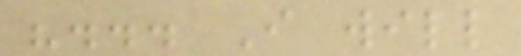"... I will
